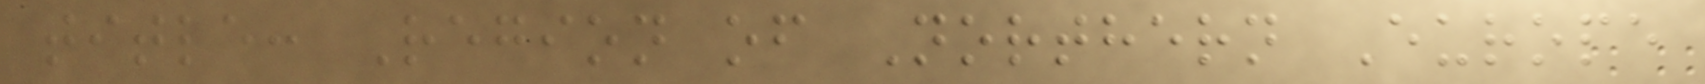title: Region of Northern Europe
